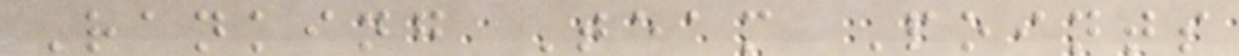Ranking Team Points
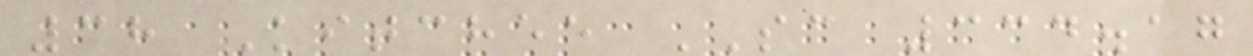38 Kitchee SC 334.17
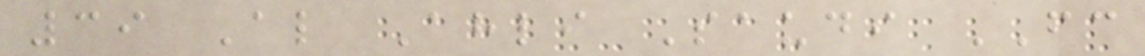39 Al Ahli Saudi FC
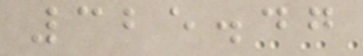325.47
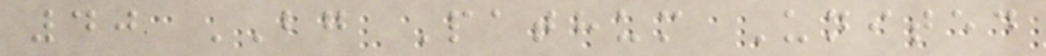40 BG Pathum United
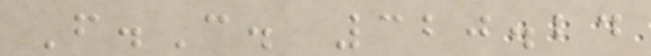F.C. 320.24
